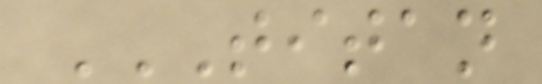TITAN
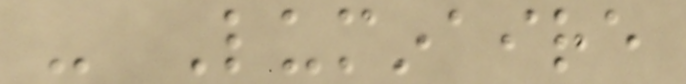- Luminaire
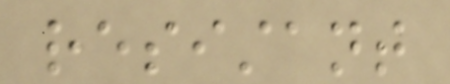resistant
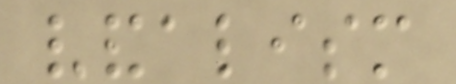vandalism
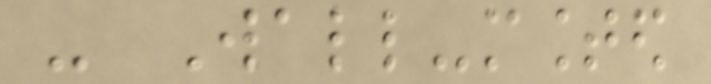- Wall-mounted
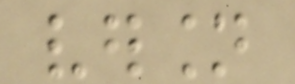version
